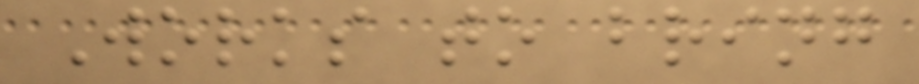Works to bring
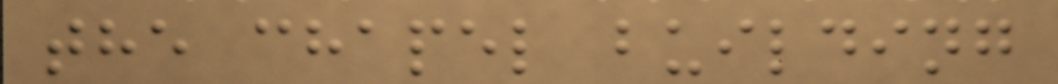the chapel building
